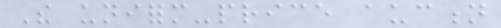The uniform-price auction
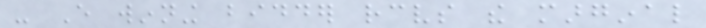- Every winning bidder receives the marginal
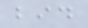bid
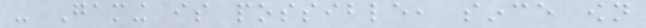- Gaming is possible, since own
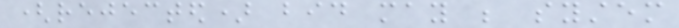(rejected) bid may be system
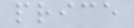price
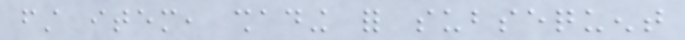first item, shading for subsequent
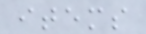items
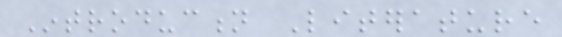Introduction Literature
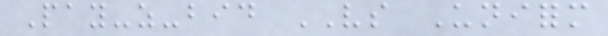Pay-as-bid VS Uniform
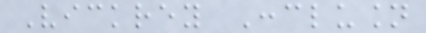Vickrey Conclusion
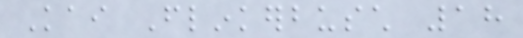Kai Flinkerbusch 18
